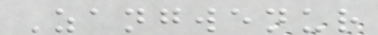Zangwenur
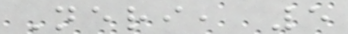Neri, 5
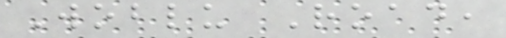Woblu Road,
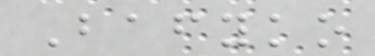Bafyko
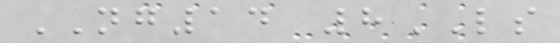NG14 8LS
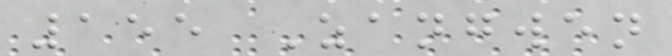155 Zangwen
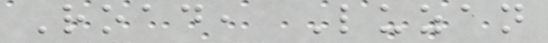Road, Luzan
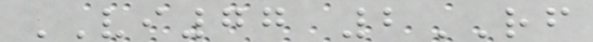VI77 2RF
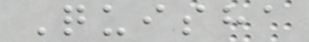Quisha
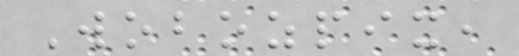Wobozpix,
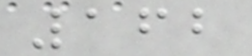162
